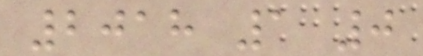2018 1 0
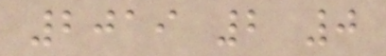2019 2 0
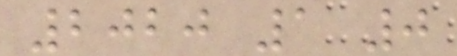2020 1 0
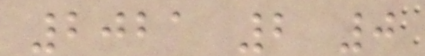2021 2 0
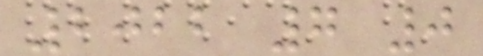2022 7 0
